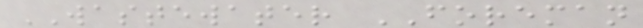WASTEWATER FOREMAN
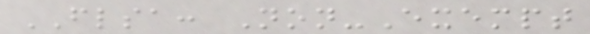FLSA: Non-Exempt
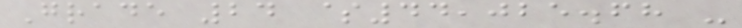Grade 24 $44,025.68 -
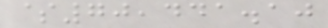$70,441.10
